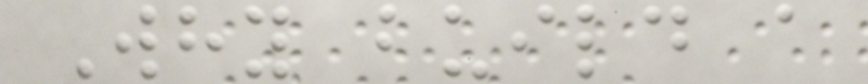Why build a
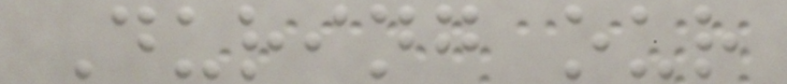During our
